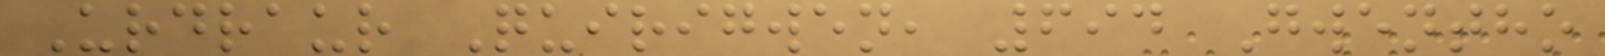Urdraur Quirigwen, 694 Gwentho
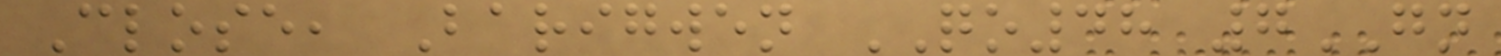Close, Barigwen QO48 7GN
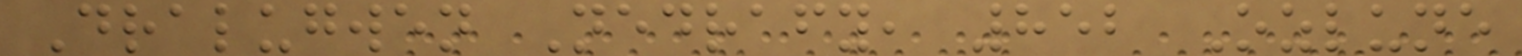Dralugwen Nedrafy, 852 Ozlune
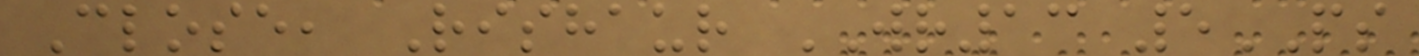Close, Rishaur WR13 5PS
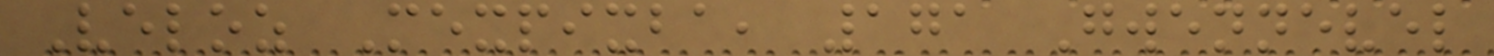Veloz Mexpixba, 171 Gwennevel
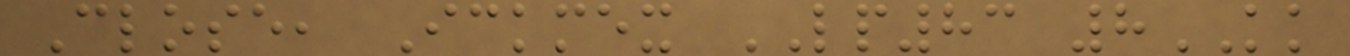Close, Ickmex LP83 8KK
